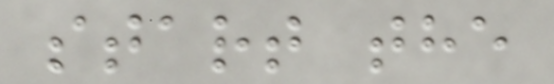start the
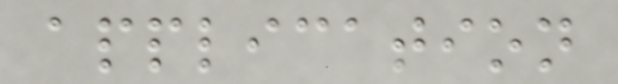application
